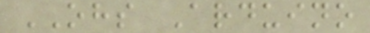OHS Arduino
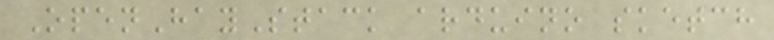OpenHayStack arduino sketch
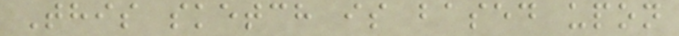This sketch is based upon
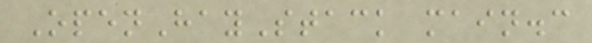OpenHayStack main.c
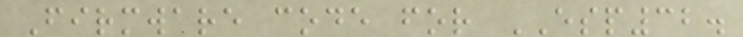Firmware code for ESP32.
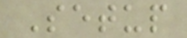Setup
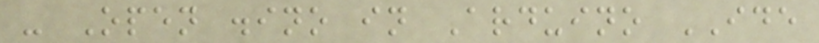- Open .ino in Arduino IDE
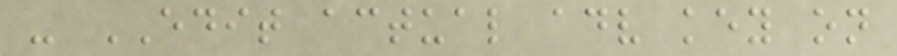- EDIT actual adv key on
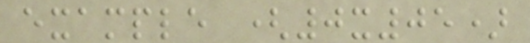example (0x05)
